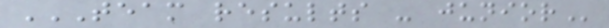TEAM RESULTS - JUNIOR
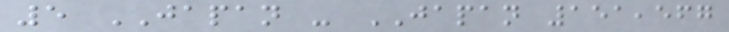5 JAPAN - JAPAN 151,567
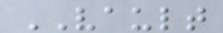VAULT
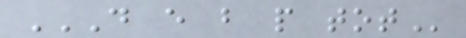D E B P TOT
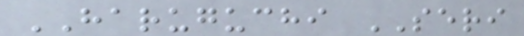HARUGUCHI SERI
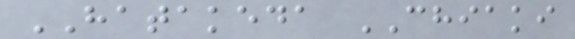HATAKEDA CHIAKI
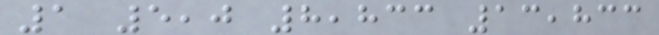1 5,0 8,833 13,833
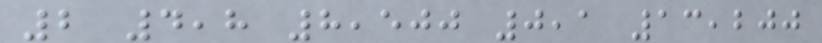2 4,8 8,500 0,1 13,200
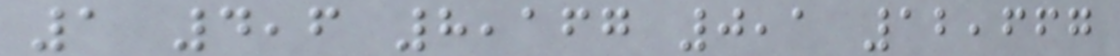1 4,6 8,167 0,1 12,667
